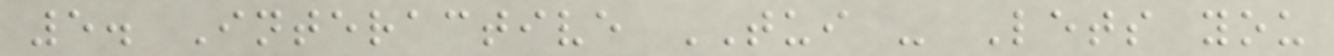5. Interactive TUI - Lets you
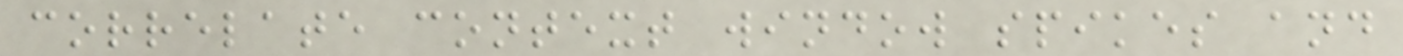correlate context window spikes and
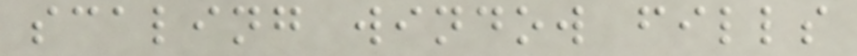scaling window fills
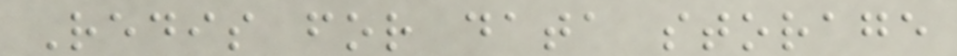Redis for data storage
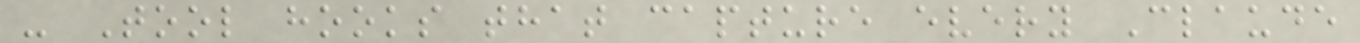- Tool hooks that capture every Claude
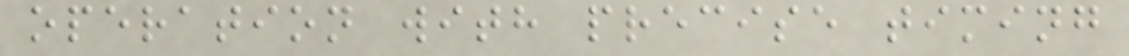operation with precise timing
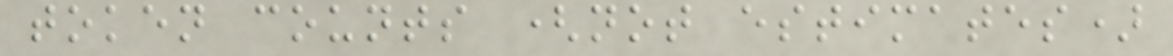token counts (not estimates)
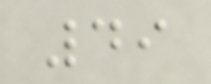49
